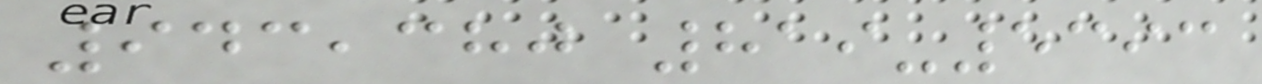943,380 819-5393
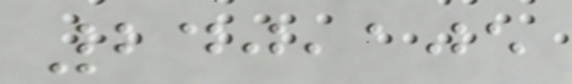240,105
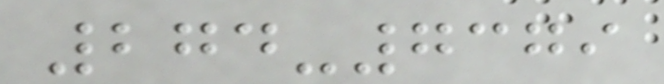274-7379
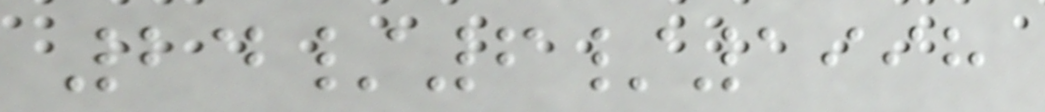24/6/1998
